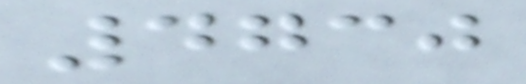4730
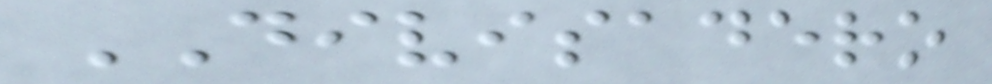DIVISADERO
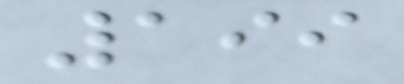199
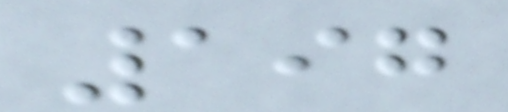197
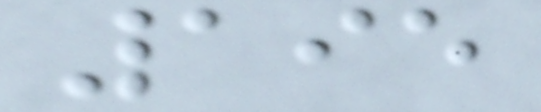195
